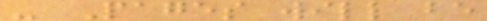- Pages will be
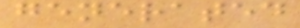generated
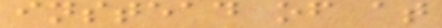instead of at
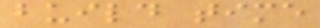build time
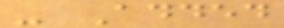- Added
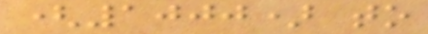(1000) to
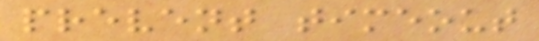prevent timeout
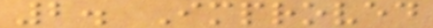2. Improved
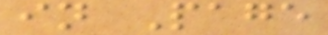in Page
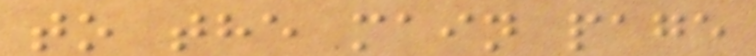to the main page
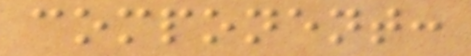component:
